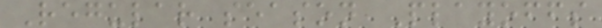Regular season Playoffs
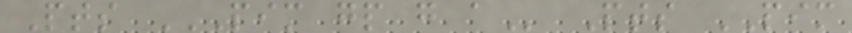Pts PIM GP G A Pts PIM
